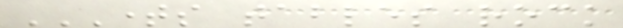TIMES TABLES ROCK
